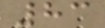83
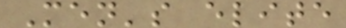Men's elite
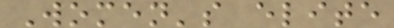Women's elite
